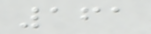161
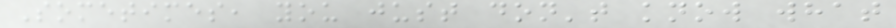Sometimes, you just don't know what
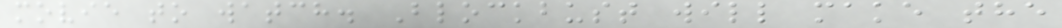movie to watch. Blockbust will make the
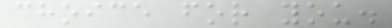choice for you.
